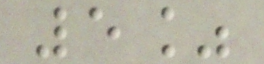5%
